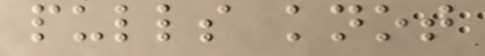pulls knot
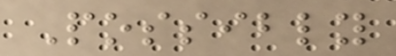Possibly
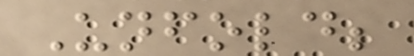Unfold;
